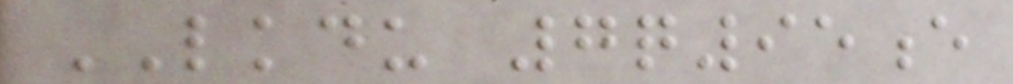LKDU 7q95e
